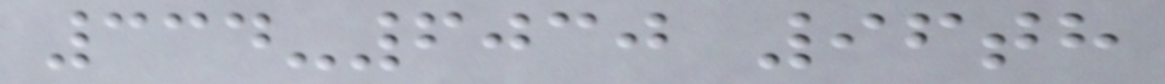334-6030 96th
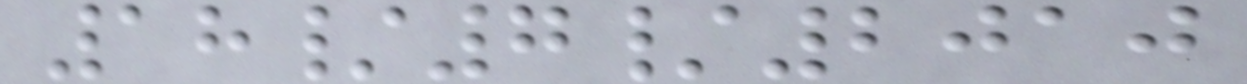18/7/2010
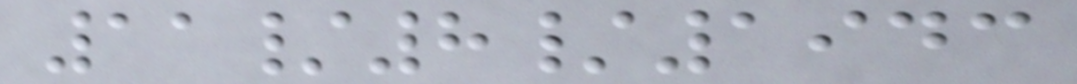11/8/1943
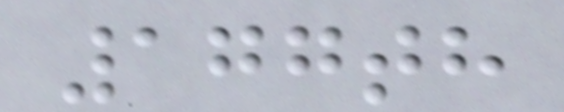177th
